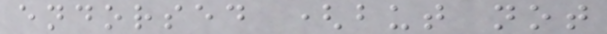endorsed (but not
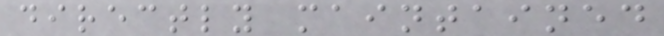directly maintained
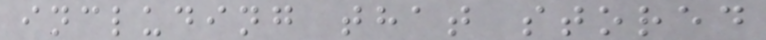including that stored
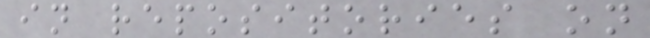in repositories on
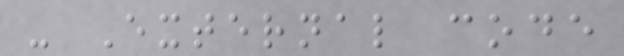- External code
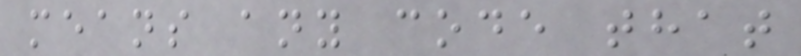means any code that
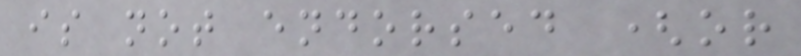is not endorsed (or
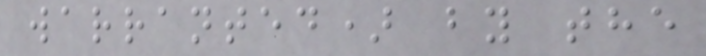warranted) by the
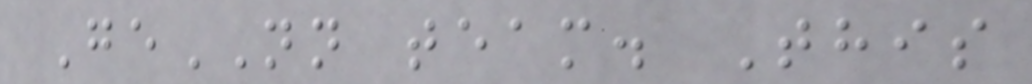GeNN team. This
